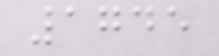1745
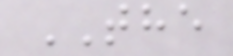THE
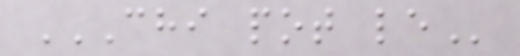CHI POT LE
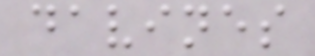davines
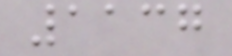1137
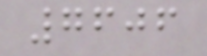7606
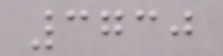3730
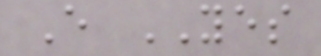E YES
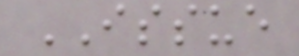ISSUE
